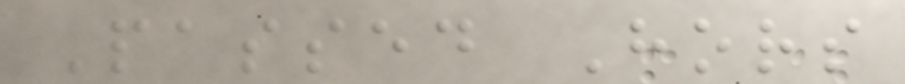Passed Hors
